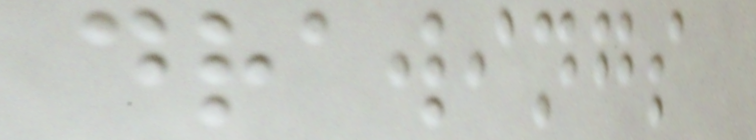drawings
